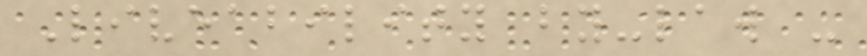Liveability by-law -
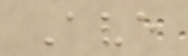Ave
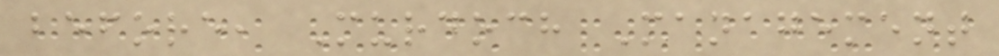before, Murdoch Management
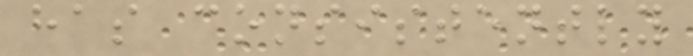has consistently
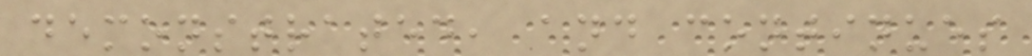demonstrated, and continues
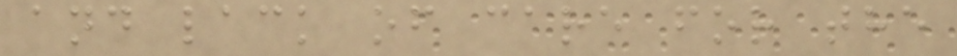and lack of care for the
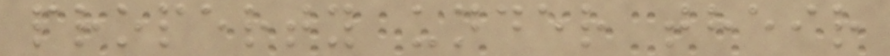property under their
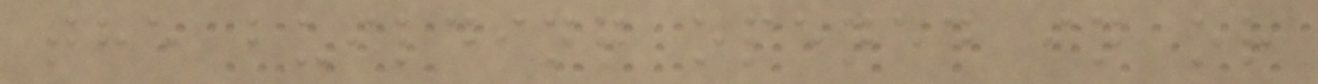the building opened in or
